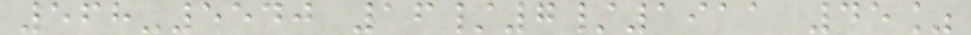568-5540 16/7/1911 45%
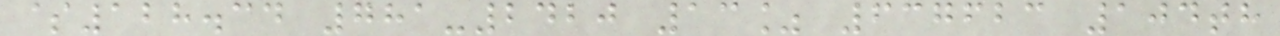$128.34 781-2420 13% 637623 104th
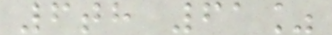6th 61%
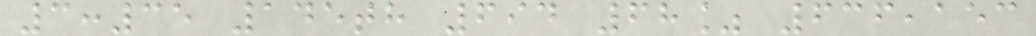3:35 145th 694 68% 636,153
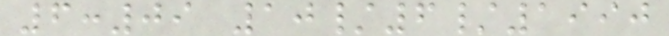6:09 10/6/1990
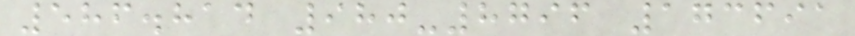586.814 980-8796 173691
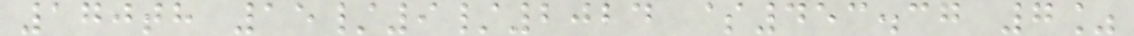170th 15/9/2024 $453.37 7%
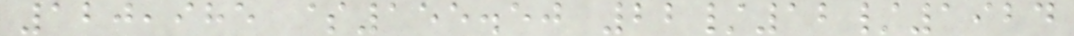120,985 $155.50 22/12/1924
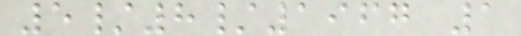5/8/1967 1
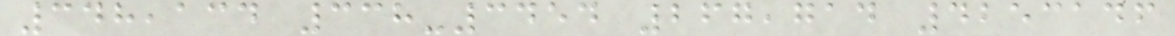348,134 338-3454 267,714 4253146
